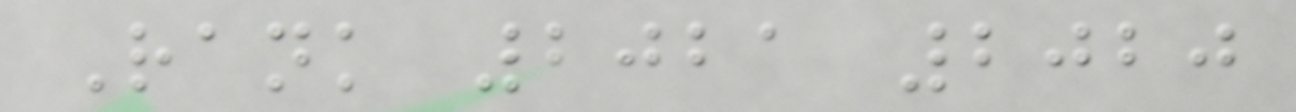Rank 2021 2020
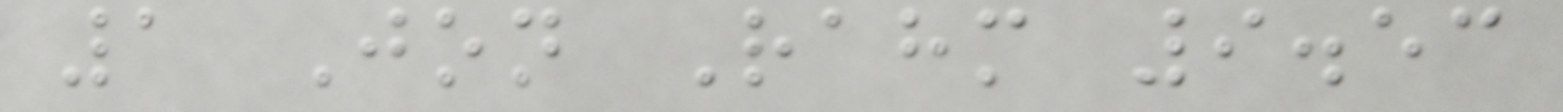1 Jon Rahm 9.53
